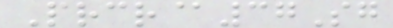Prcr@37Sg
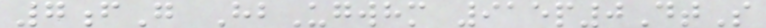7fG HbUgwhm 915p0DtS
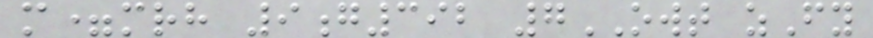m=mrh 9g392 7OWT zFy
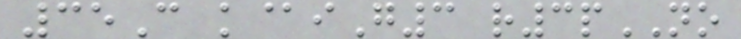35C k@iG3 r3pNO
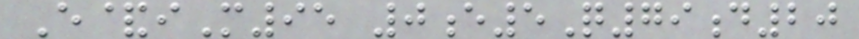E&iM95 0e5Q79d20
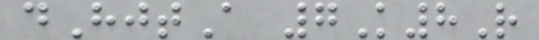dHjtA 7K8R
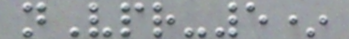nVpr-5*
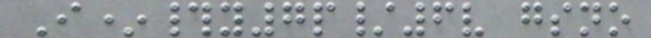I*#y7p/6v gsno
